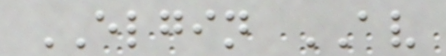ELGIN AV
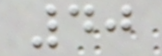40
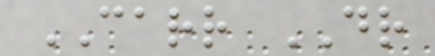CARR DR
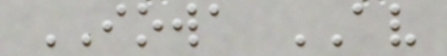IOWA AV
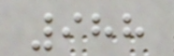988
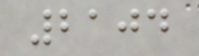2104
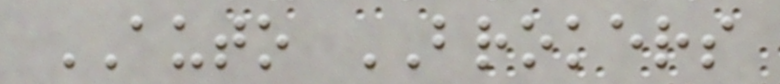AUTO BROKERS
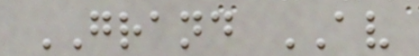GRAND AV
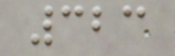323
